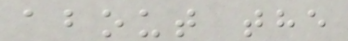about the
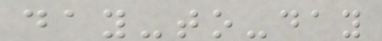day-to-day
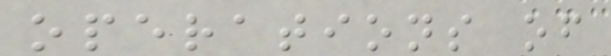operations of
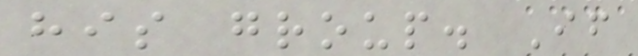his group. If
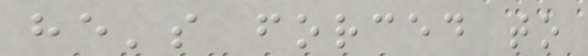he's forced to
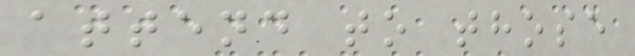attend to those
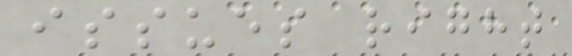issues right
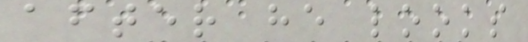after he looks
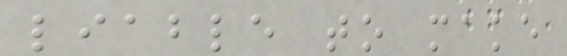liable to make
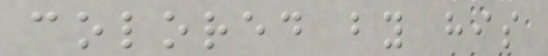colored by his
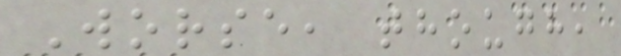Worse, though,
